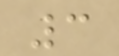3
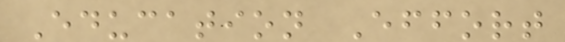Education Effort
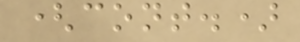(cont.)
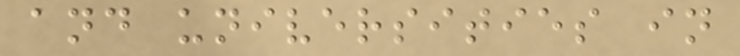and universities in
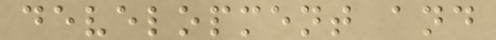development and
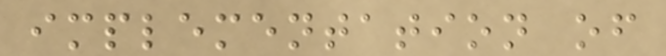implementation of
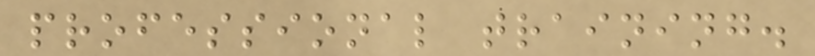professional training.
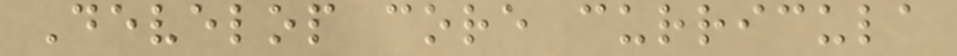Develop core curricula
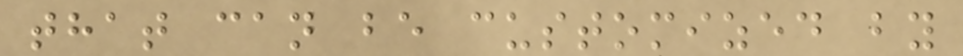that can be customized by
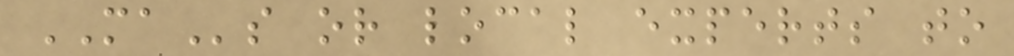MAs or local experts to
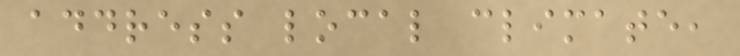address local climate,
